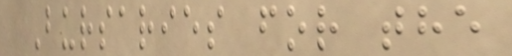Bursaries for the
